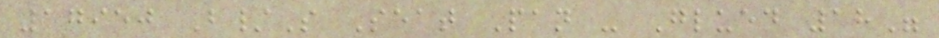17950 B/S Seat Pan - Glued 18"
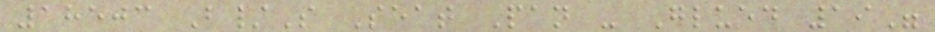18503 B/S Seat Pan - Glued 19"
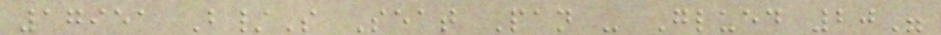17951 B/S Seat Pan - Glued 20"
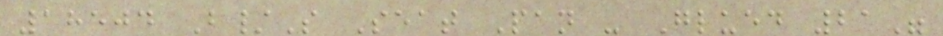18504 B/S Seat Pan - Glued 21"
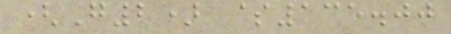(G2) $135.00
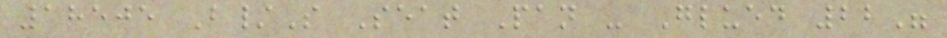18505 B/S Seat Pan - Glued 22"
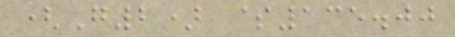(G2) $135.00
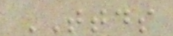TTDS
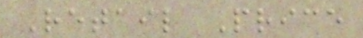Retail Price
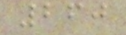260
